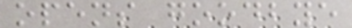opens goodbye
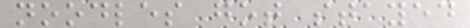noodles got stayed
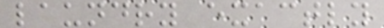laundry exactly
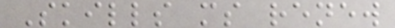Skills ms renew
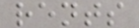rents
